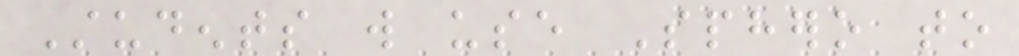Students will use Sphero to
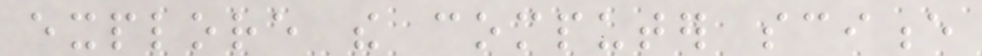explore the computer science
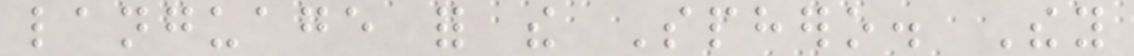language for the Sphero. They
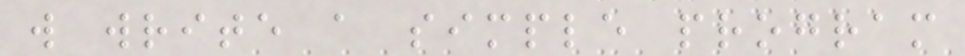will write a simple program
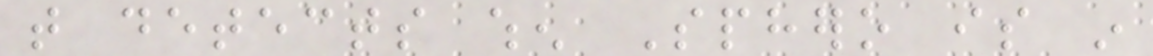that detects when Sphero is in
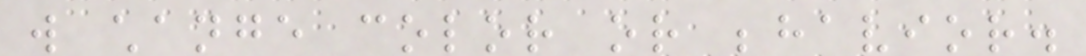will change color or behavior.
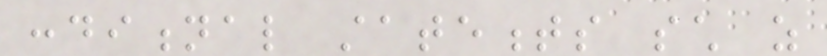conditional statements such as
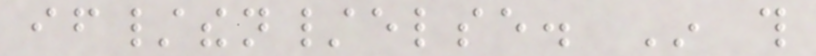if/then/else. In this
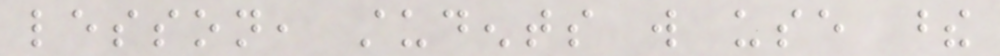lesson, students will use these
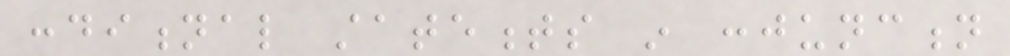conditional statements in conjunction
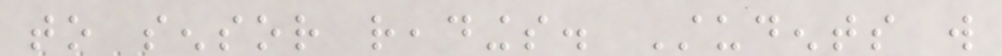to sensor readings. Students will
